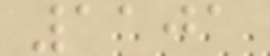1101
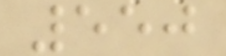550
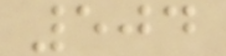504
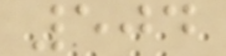504
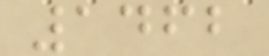1462
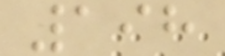198
